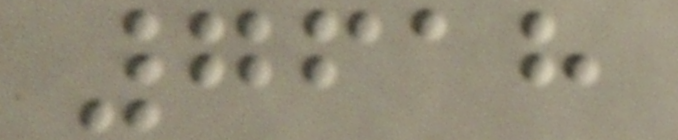7618
